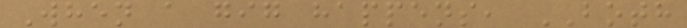When a gig happens, BOTH
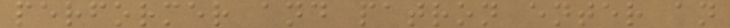performer and patron enter an
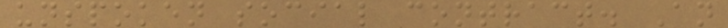unspoken social contract. An
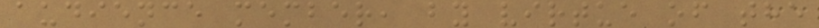audience member, by virtue of the
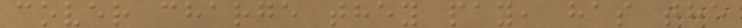cover charge they pay, has the
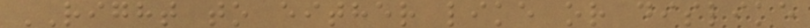RIGHT to either like or dislike
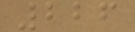226
